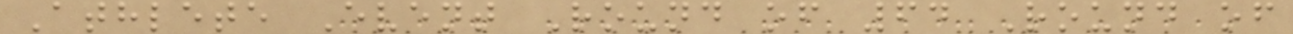Athlete Event Round of 64 Round of
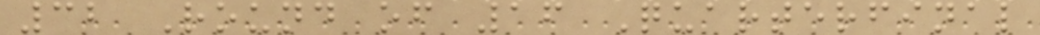32 Round of 16 Quarterfinal
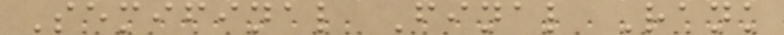Semifinal Final Rank
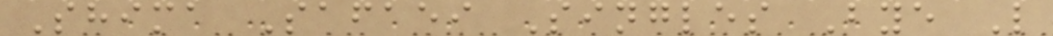Shima Safaei Singles Bye L
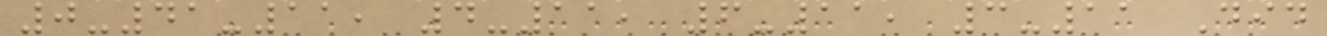0-41-11, 4-11, 6-11, 3-11 Did
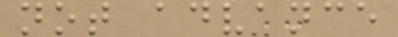not advance
